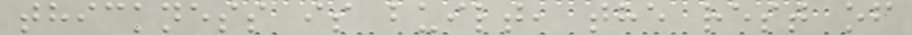thickness is built, the rest of
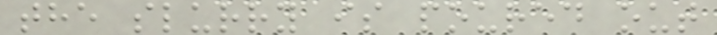the slurry is poured out
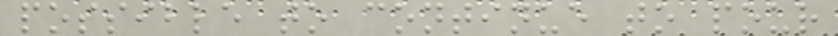possible to continue to pour
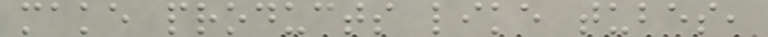make products like tubes,
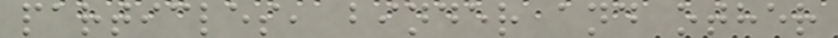particles, binder and other
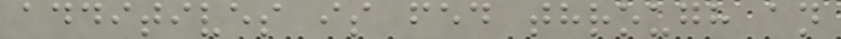additives is fed through an
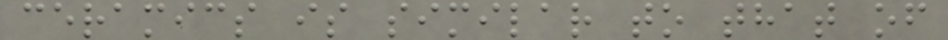ceramics is similar to that of
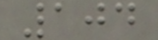104
